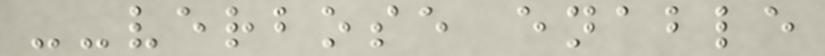--verbose enable
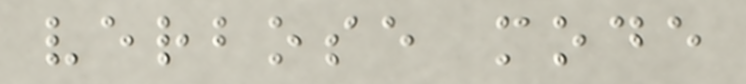verbose mode
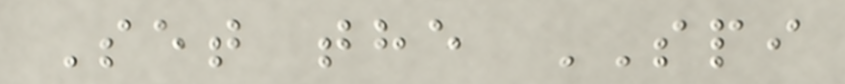Set the SPI
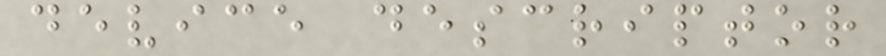device descriptor
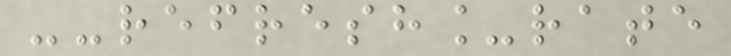--refresh_rate
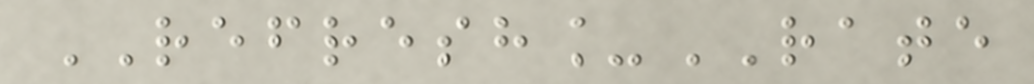REFRESH_RATE
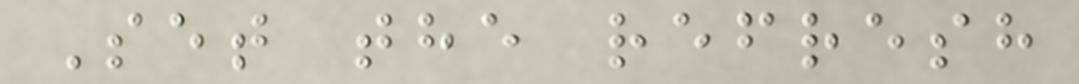Set the refresh
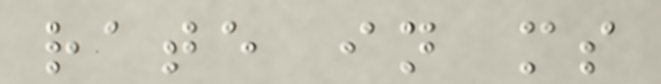rate in ms
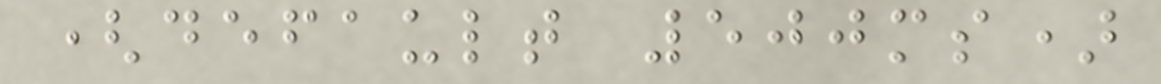(default 500ms)
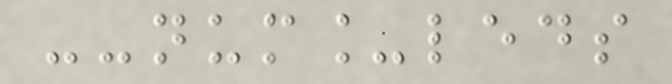--num_leds
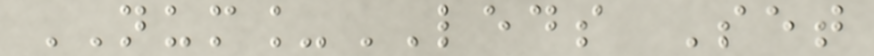NUM_LEDS Set
